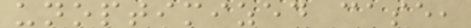unoptimized case,
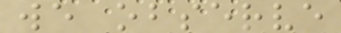we observe
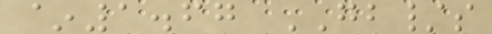~1.67 GB/s
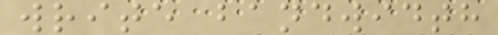write bandwidth
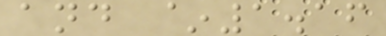and ~1.16
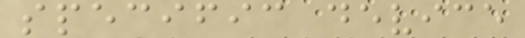specific device
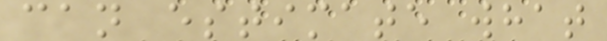can estimate what
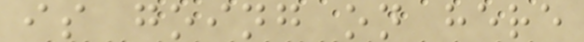is going on here
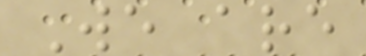We are
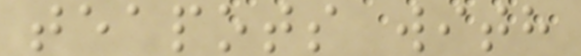teapots with
